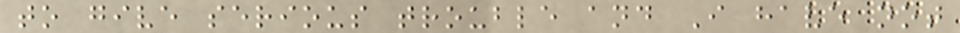to give serious trouble and I have not
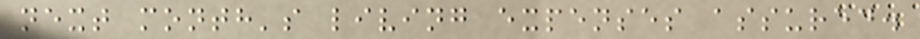next month's living expenses assured.
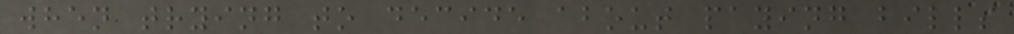when trying to decide about paying bills
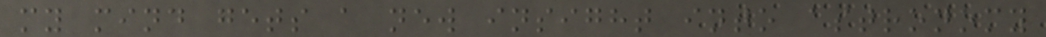my mind gets a new insight into astronomy
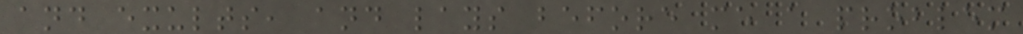and exults, and lays before me a problem
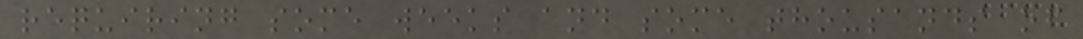requiring some weeks and some thousands of
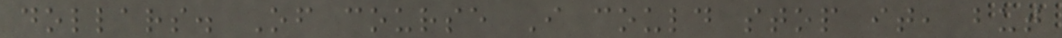dollars. Of course I could stop it, but
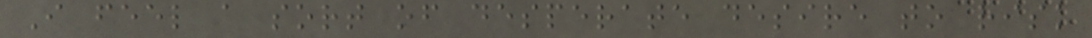I feel a sort of desperate desire to risk
